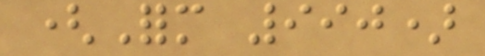(Form 990)
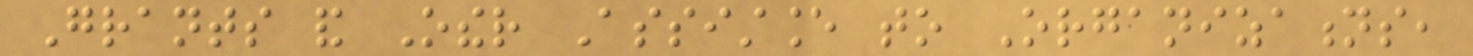Grants and Other Assistance to Organizations,
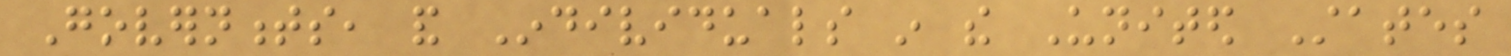Governments, and Individuals in the United States
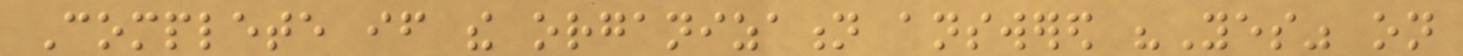Complete if the organization answered "Yes" on
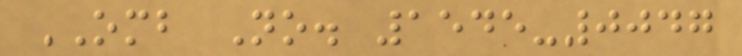OMB No. 1545-0047
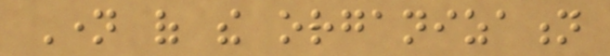Name of the organization
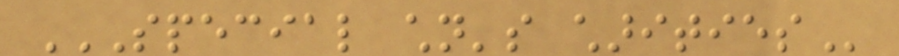SPECIAL CHILDREN'S CHARITIES
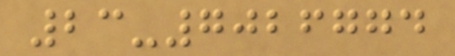23-7026774
